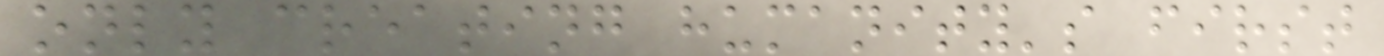only creating humanity's first
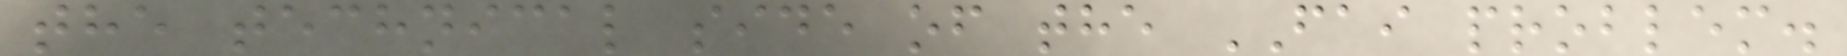the technical side of the FAI problem.
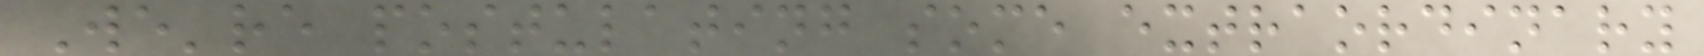We're postulating some extraordinary
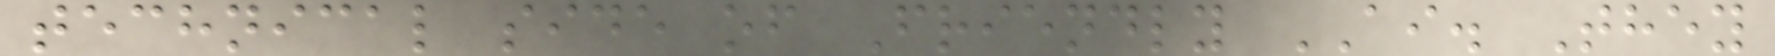technical side of Friendly AI. They
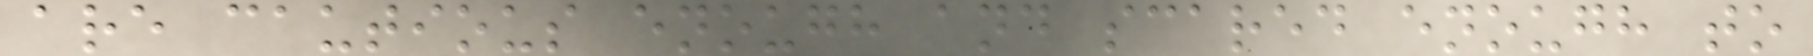are cautious enough and scared enough to
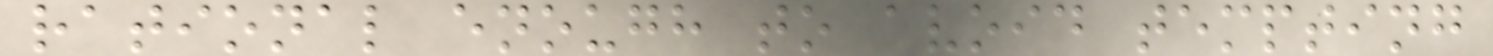rational enough to avoid tempting
